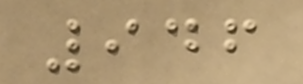946
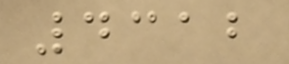4312
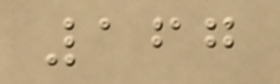167
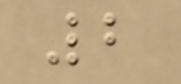2
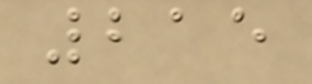215
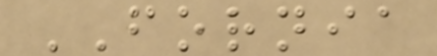FORNIA
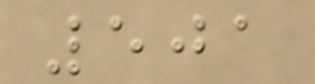501
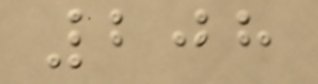208
